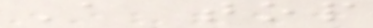A top
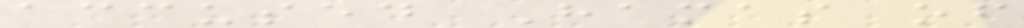accused Hamas of
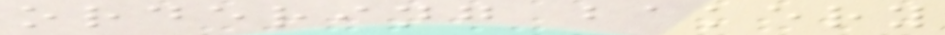ordering bakery
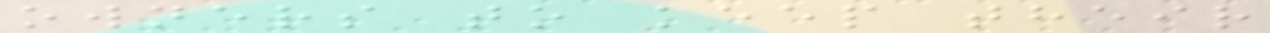owners to keep their
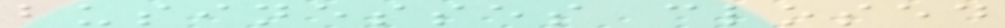businesses closed
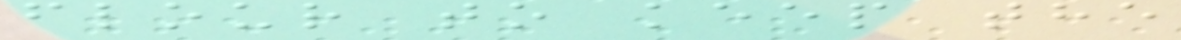flour to keep the
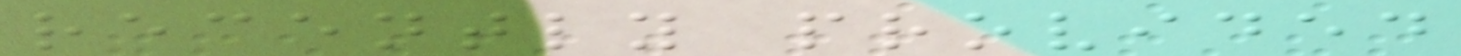recently provided
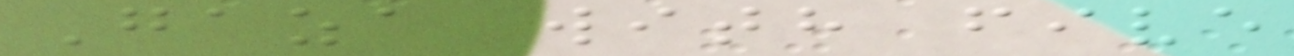Gaza with five
